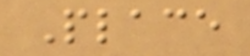Place
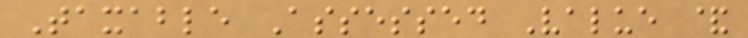Taxable Assessed Value &
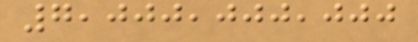7,000,000,000
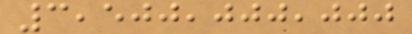3,500,000,000
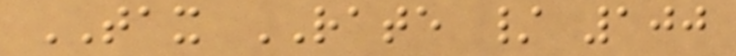TAX RATE / 100
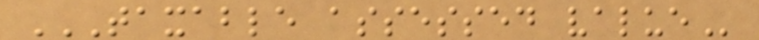TAXABLE ASSESSED VALUE
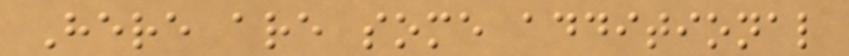Here are some additional
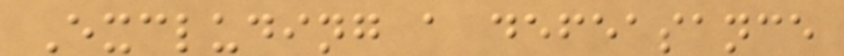Excluding a defeasance
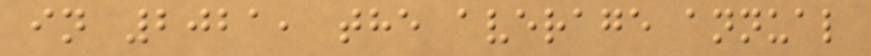in 2021, the average annual
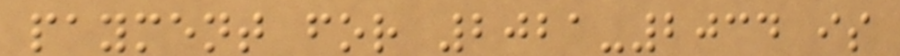payment for 2021-2034 is
